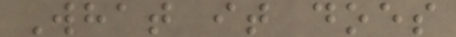What it does
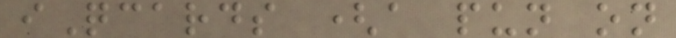iQcards (a pun on
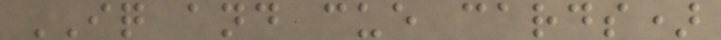IQ and cue cards)
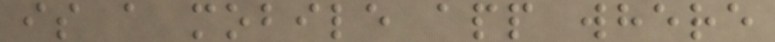is a mobile app where
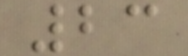23
